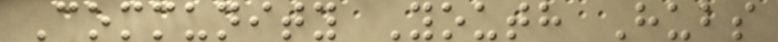Community Youth Hubs
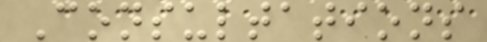Consultations
